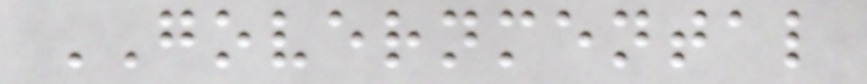GOVERNMENTAL
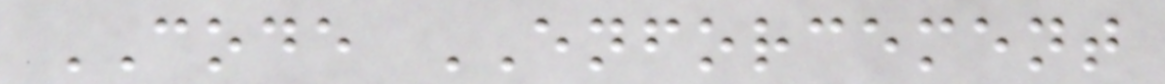CODE ENFORCEMENT
